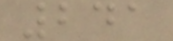241
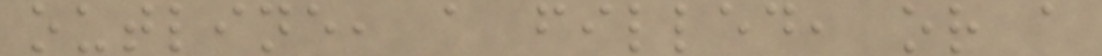outline, a filled, or a
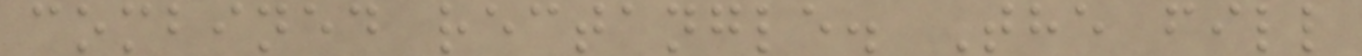combined rectangle. The fill
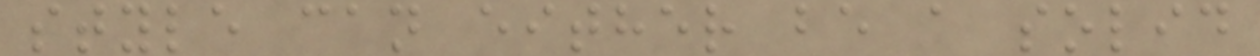style can either be a solid
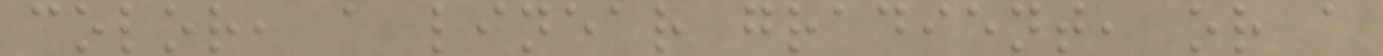color, a linear gradient, or a
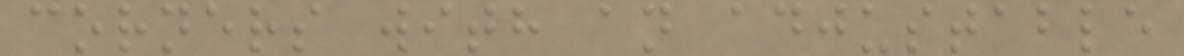corners with an adjustable
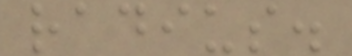radius.
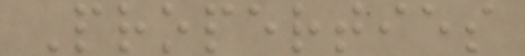Properties
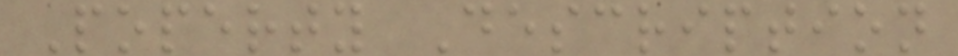Poperty Description
